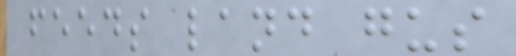feeds land gus
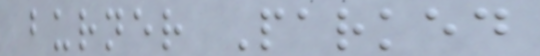burner Parked
